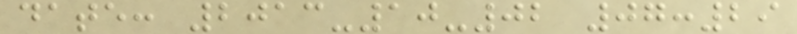date: 2013-10-02 07:29
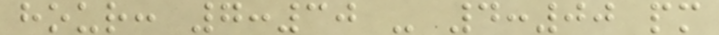hour: 7:30 - 4:00 pm
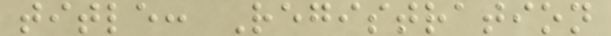title: Registration
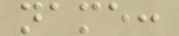name:
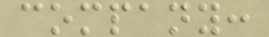company:
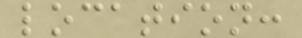location:
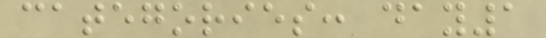categories: day1
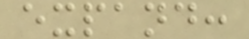expand:
